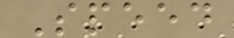Speed
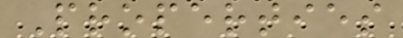Properties
